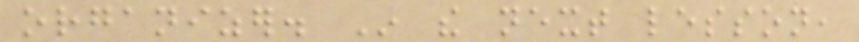organizer. In the next lesson,
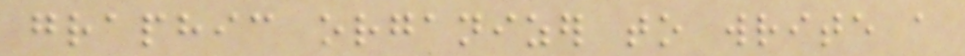graphic organizer to write a
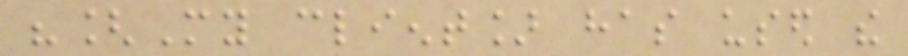"[My client] has used the
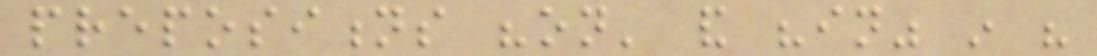prepositions "on' and "in" in his
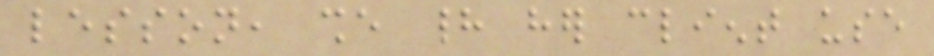lesson, she had her client use
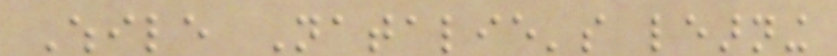While Natalie's learning
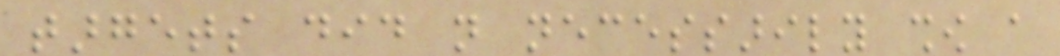targets did not necessarily show a
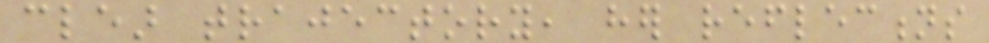clear trajectory, her reflections
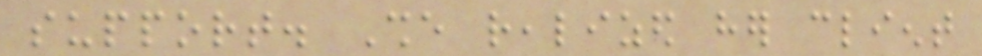support. She realized her client
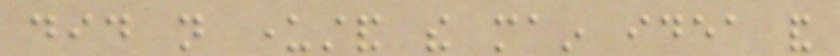did not understand the main idea and
